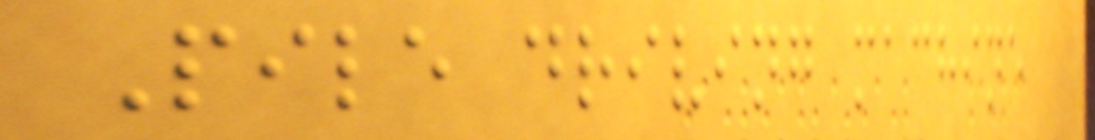Pile driving machine
